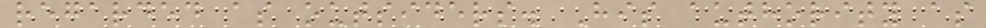regarded as outsiders. His authority as
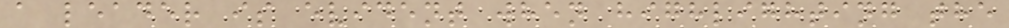a leader is evident when highlighting the
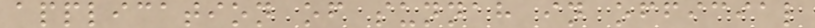application of sunnah in official
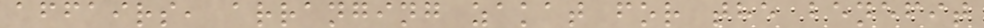affairs, arranging zakat for the benefit
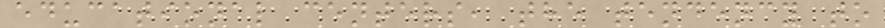educational centers, the tendency to
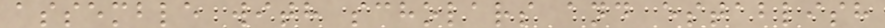assemble with scholars and establish
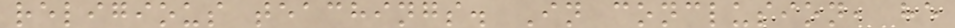religious teachings. In conclusion, he
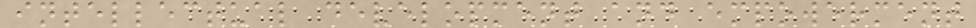intellectual development and empowerment
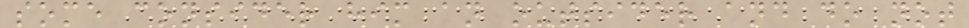some consider him an outsider and do not
